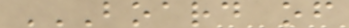BOARD OF
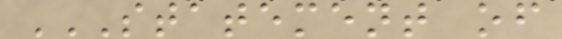STATEMENT OF
